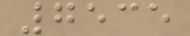7535
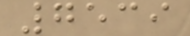7539
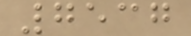7537
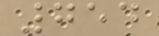754
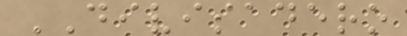DIVISADERO
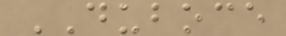DUBOCE
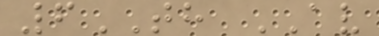6TH AV
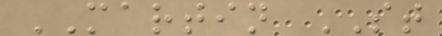MARTIN ST
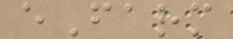eFarm
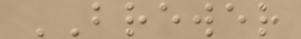BREWER
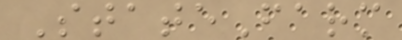StateFarm
